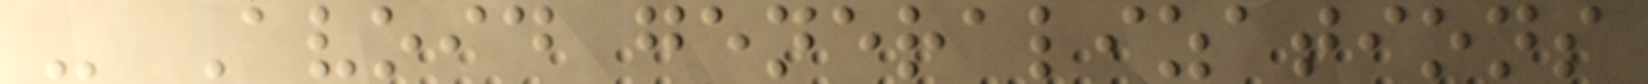- Avoid generalizations
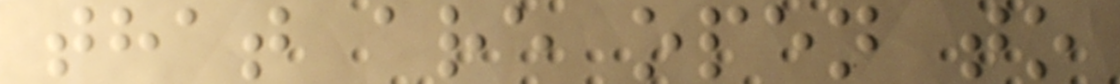that are open to
